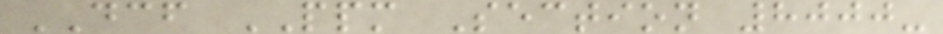DCF PPM Section 8000-
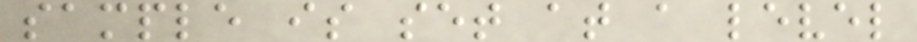sample is set at a level
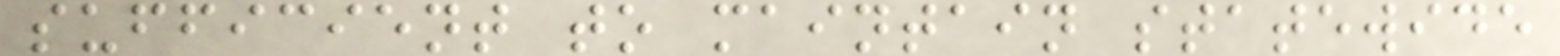sufficient to maintain statewide
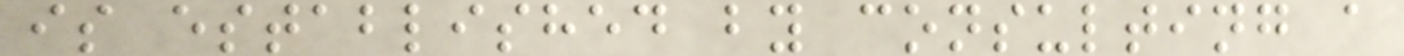is established by consulting a
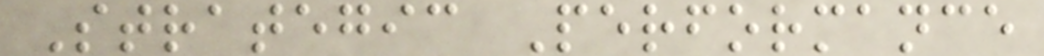Strategic Performance
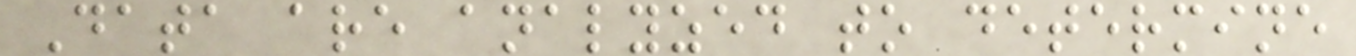Data are analyzed to determine
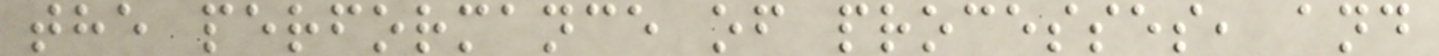the performance of processes, and
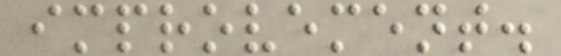improvement.
